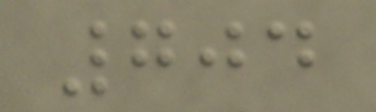704
